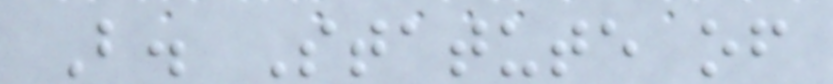B. Statute of
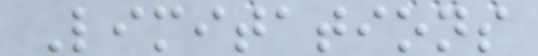Limitations
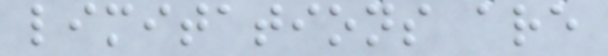limitations are
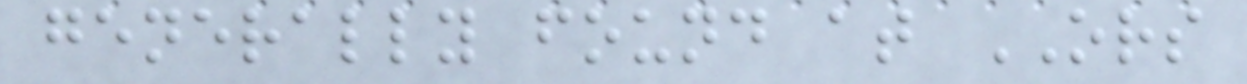generally found at ORS
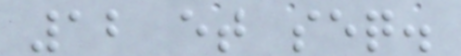12 et seq.
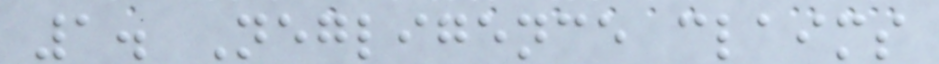1. Negligence claims
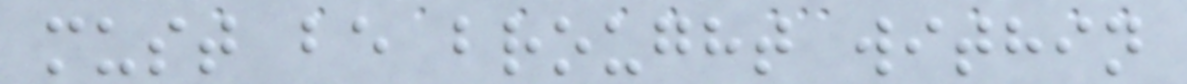must be brought within
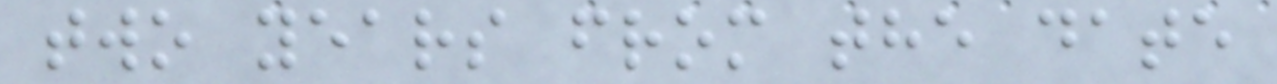two years from the date
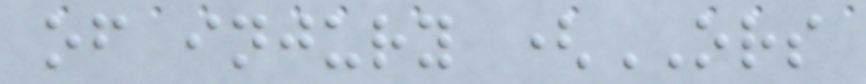of injury (ORS
